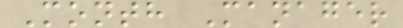Month Manager
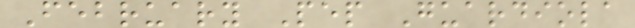February Pep Guardiola
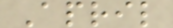April
